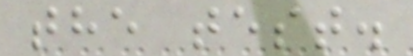the test.
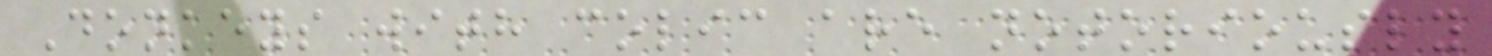Donkeys with colic are notoriously
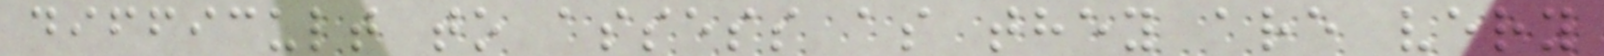difficult to assess as they are very
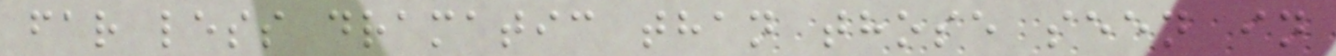far less dramatic than those seen in
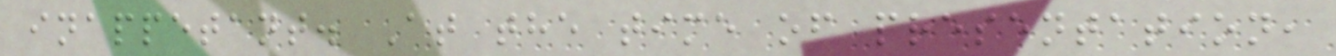inappetant. At the time of presentation,
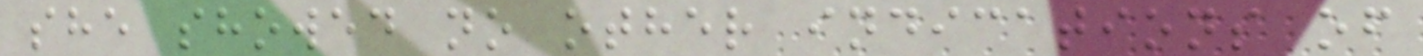she showed no other indications of
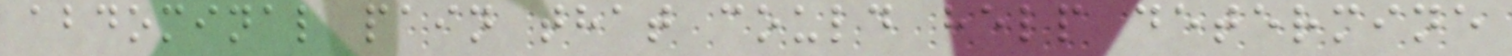abdominal pain that could help determine
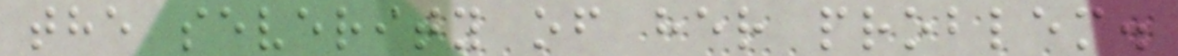the severity of her problem.
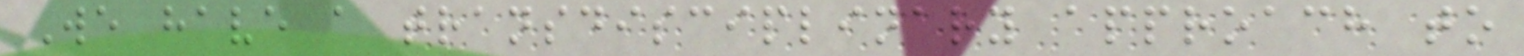We have a transdisciplinary approach to
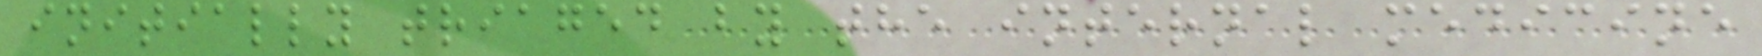initially triaged by the internal medicine
